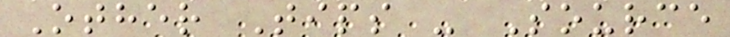Other Tips - Source
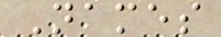Names
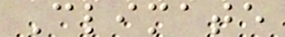Climate
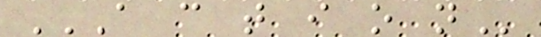A C T I O N
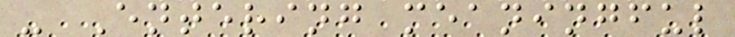- Entering meaningful
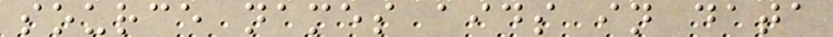source names aids in data
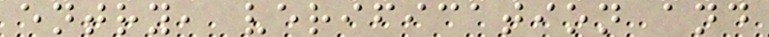entry, verification and
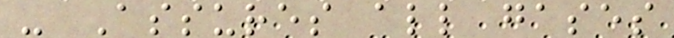- Assures all gases
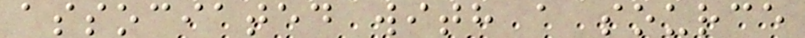associated with a source
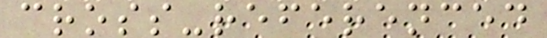cross-referenced
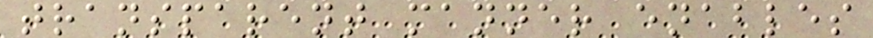transparent manner enables
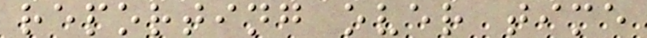reporting over time
